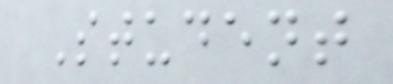Student
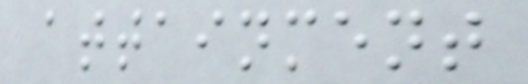attainment
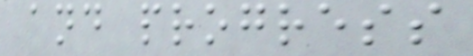and progress
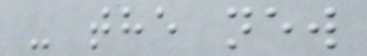- the new
